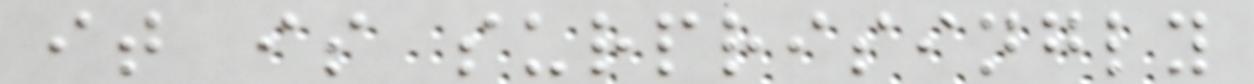it is surprisingly
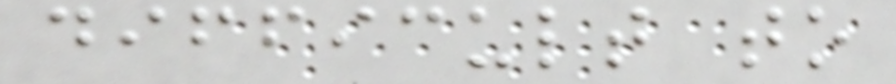difficult to
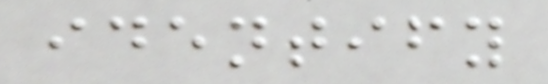identify
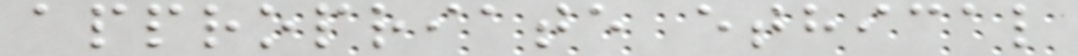appropriate ethical
